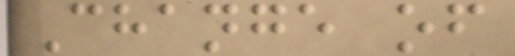Change of
